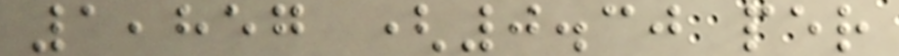1,857 (0.30 per
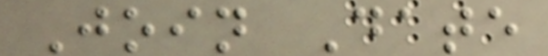Join Date
